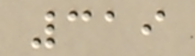319
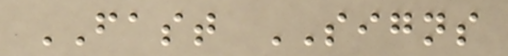FAST SIGNS
